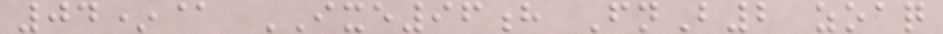04*@ IXE96h FnB2 zoaq
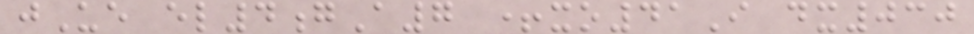jUe el4gA7 +xo41I dx030
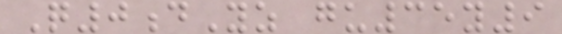Q0dYz gu35y9
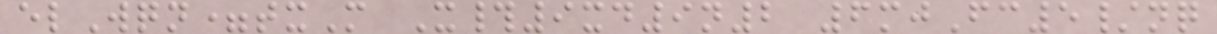elWqn=txM X#9xd9n2 6mjFc5/nq
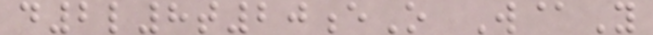d2l8t20eO W@Y
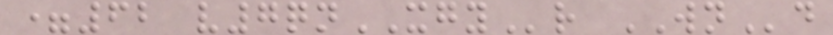=62 v7qnXGYr WNd
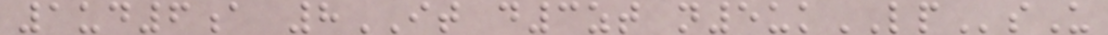1ud6a 8IT d3zt n5ukLPsU
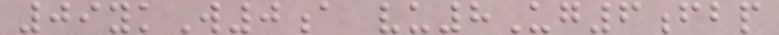09ykW0a vu8Ug6fbp
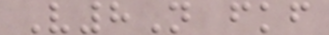V8N fkf
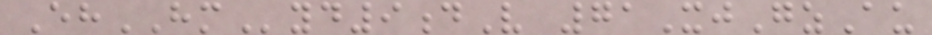EhHMyd9dV 71XjGzAu
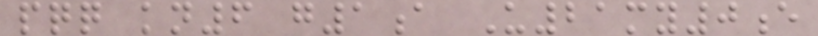pqq kn6 g1a U21my0e
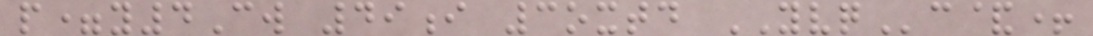p=y4Cw 49i 3oxtd YVQc&+
